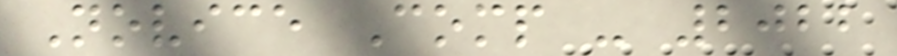Novice Comp - 2022
